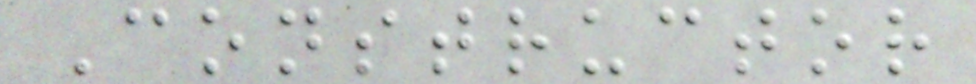Constructor
